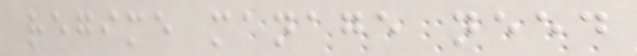regime manage need
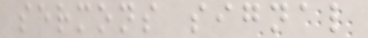sermons signal
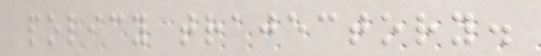policy trajectory.
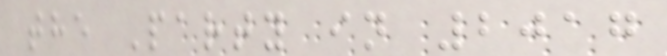the Party in 2017
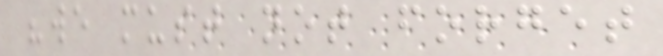"we must not forget
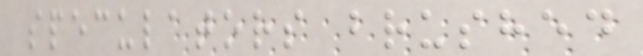speculators brushed
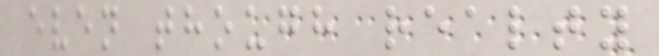even though realty
